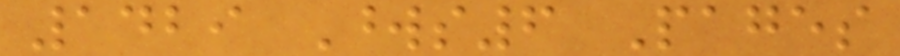1429 Words6 Pages
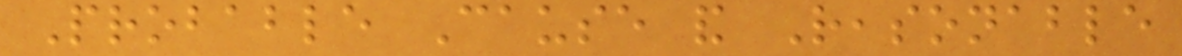Probable Cause and Reasonable
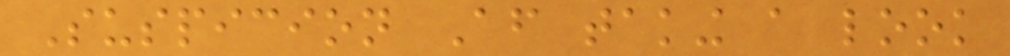Suspicion After taking a look
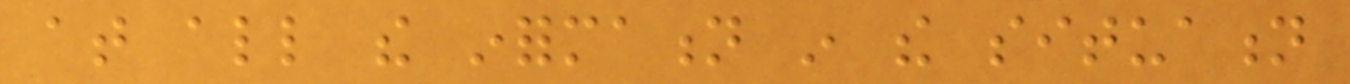at all the information in the situation
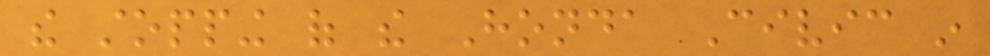the stopping of the Honda Civic in
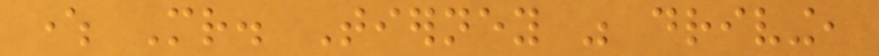where Mr. Tierney was driving,
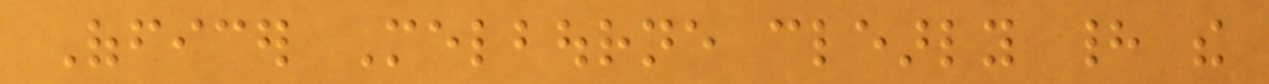Officer Melbourne clearly had the
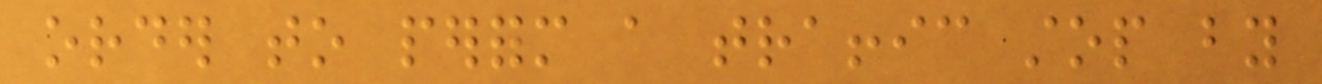order to perform a traffic stop by
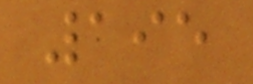195
